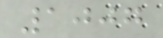1007
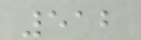512
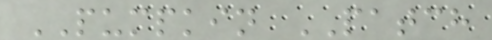PUMPKIN PATCH
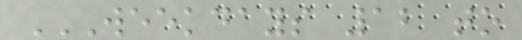WEEKDAYS 12 TO
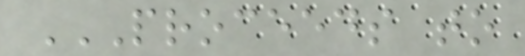PROCEEDS TO
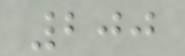200
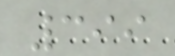399
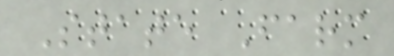State Farm
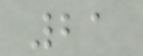21
